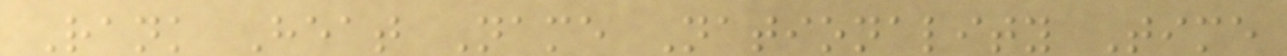Rank Heat Name Nationality Time
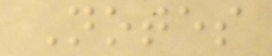Notes
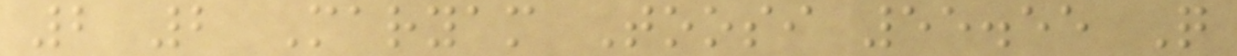2 2 Maryam Toosi 55.55 Q
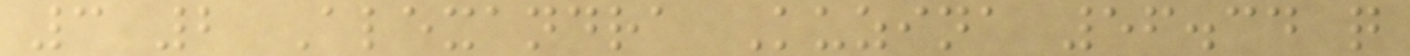3 2 Alexandra Kuzina 56.34 q
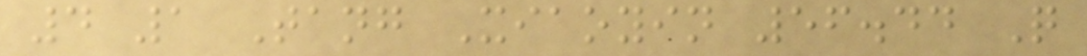4 1 Tang Xiaoyin 56.44 Q
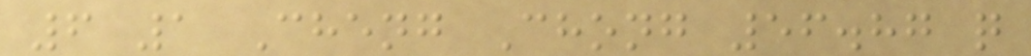6 1 Cheng Chong 56.87 q
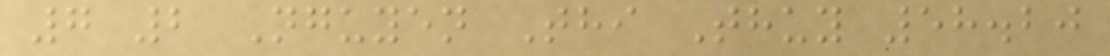7 2 Nguyen Thi Thuy 58.20
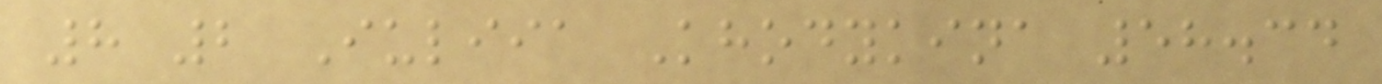8 2 Iuliia Khodykina 58.34
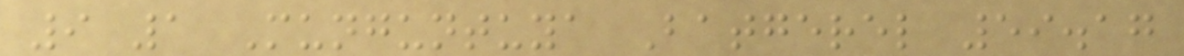9 1 Munguntuya Batgerel 59.17
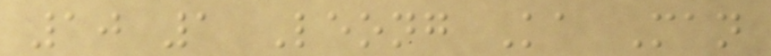10 1 Leong Ka Man
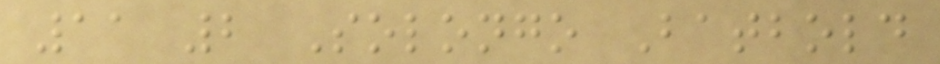11 2 Solongo Batbold
